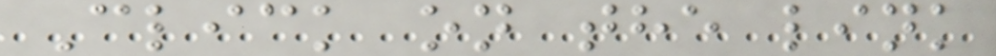Click on the link
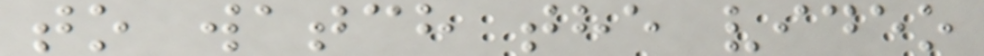to watch the video
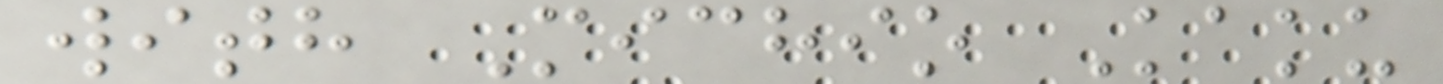with Michio Kaku
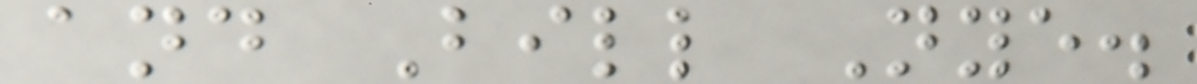and Bill Nye.
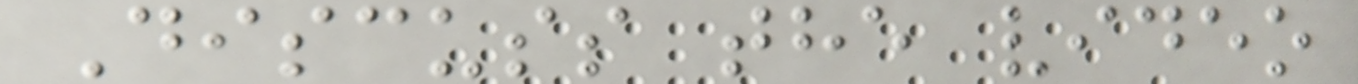Discuss the video
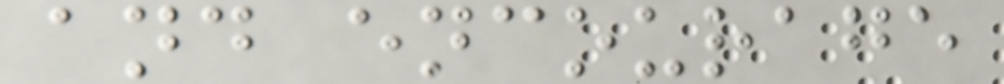and encourage
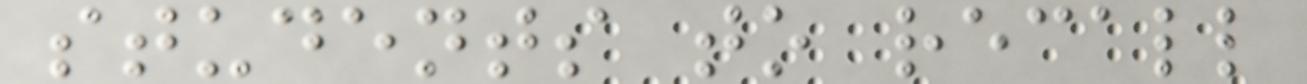students to recall
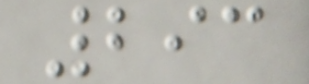293
